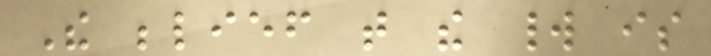The belief that the world is
